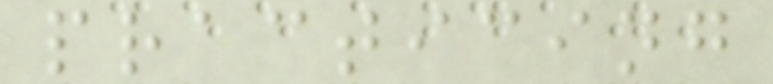practicing
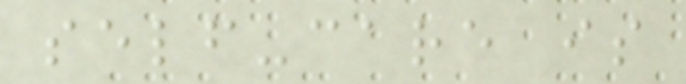self-care is
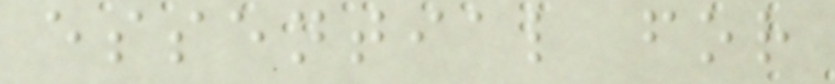essential for
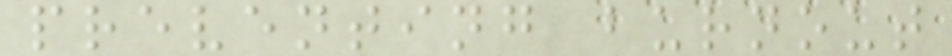preventing burnout
